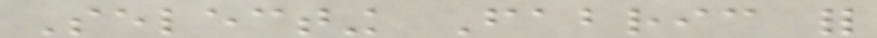Selecting Fabric for
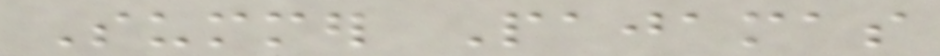Summer Pajamas
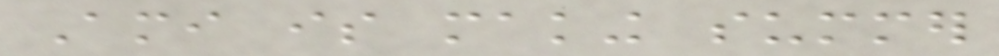Ami is making summer
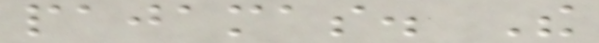pajamas. The
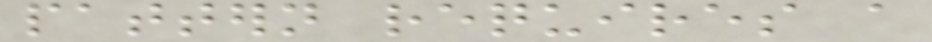pattern requires a
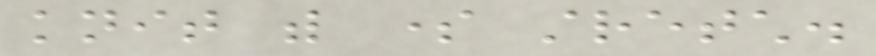knit with some stretch.
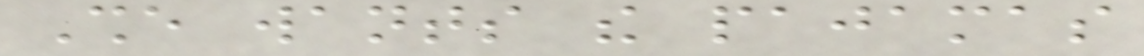She wants the pajamas
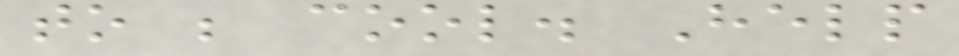to be cool. Help
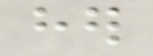her
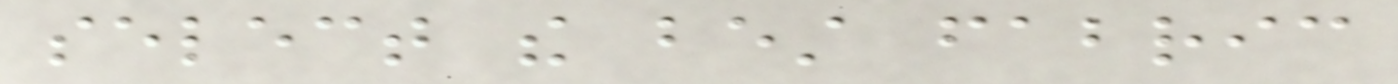select the best fabric
